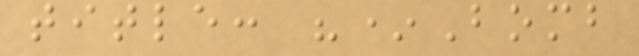title: "*Bomb
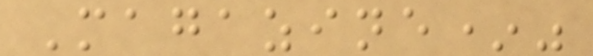Magazine*"
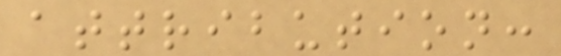attribution:
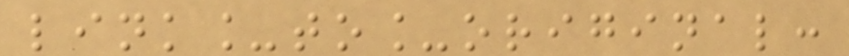link_to_original:
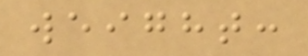weight:
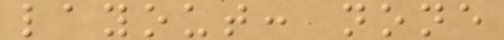layout: none
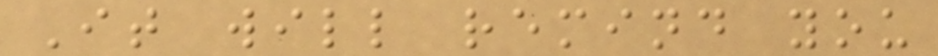It will remind you
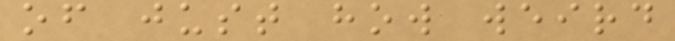of just how weird
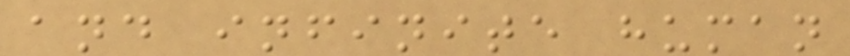and infinite human
